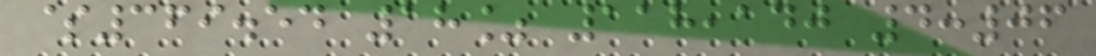$369.54 18% 118,140 4:06
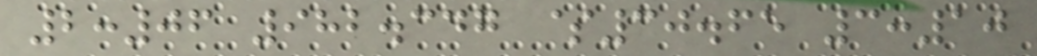2:06 982.347 $30.65 3:10
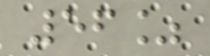56%
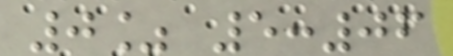0% 5:06
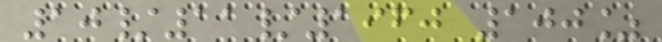10/11/1960 100%
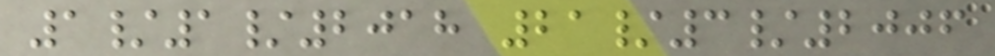1/1/2018 21/3/2006
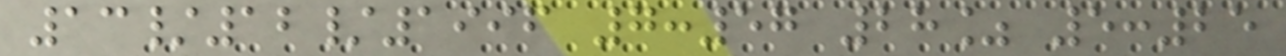13/12/1996 7:57 28% 5:25
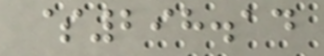$298.14
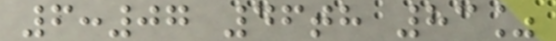6:07 46th 83%
